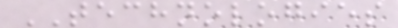TECHNOLOGIES
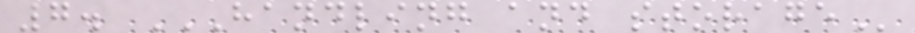7. HANDLING AND STORAGE
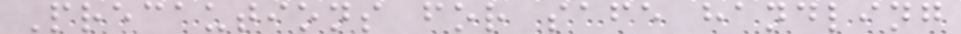Precautions for safe handling
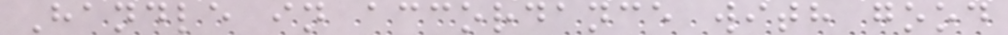Handle in accordance with good
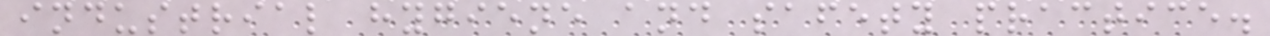industrial hygiene and safety practice.
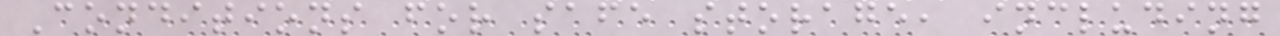Conditions for safe storage, including
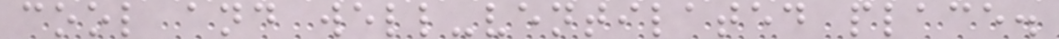cool and well-ventilated place.
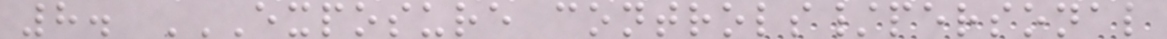8. EXPOSURE CONTROLS/PERSONAL
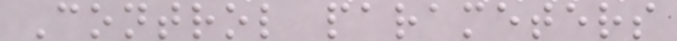Control parameters
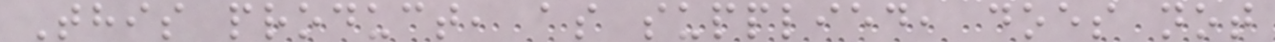This product, as supplied, does not
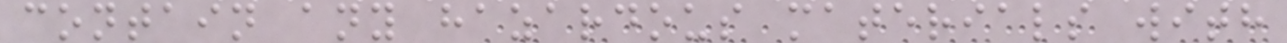contain any hazardous materials with
